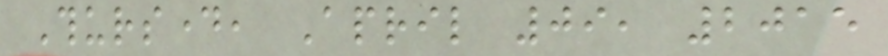Thursday, April 09, 2015
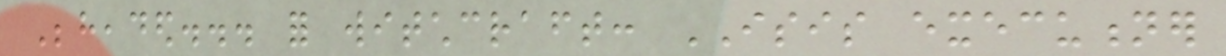Beheaded... for witchcraft: ISIS executioner
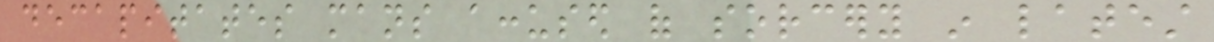decapitates mans accused of sorcery in latest
